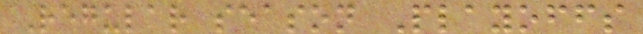Regular season Playoffs
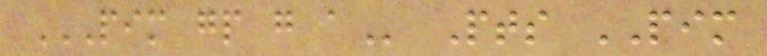PIM GP G A Pts PIM
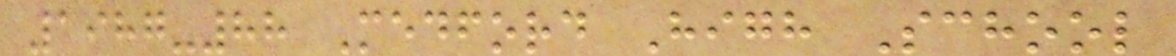1987-88 Medford High School
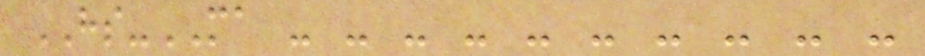HS-MA - - - - - - - - - -
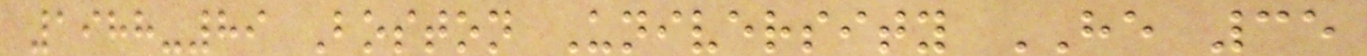1988-89 Boston University HE 35
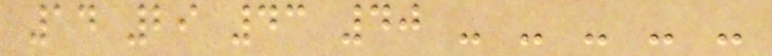14 29 43 40 - - - - -
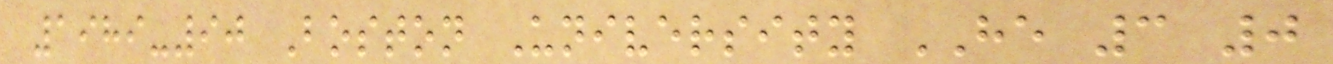1989-90 Boston University HE 3 0
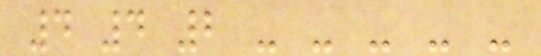4 4 2 - - - - -
